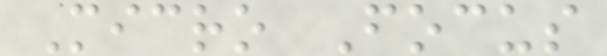Micro Focus
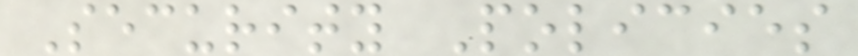Security Policies
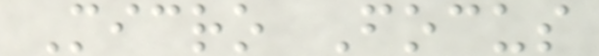Micro Focus
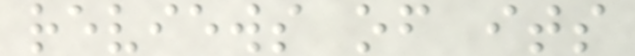reviews of its
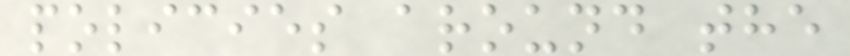policies around the
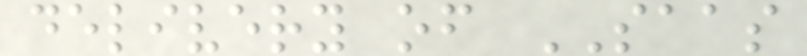delivery of SAAS
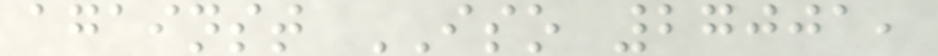against ISO 27001,
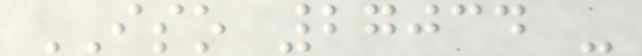ISO 27034 -
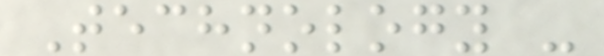Technology -
